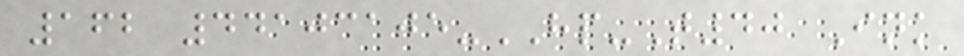162 44103105-HP-T40 Ink
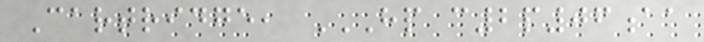Cartridge, HP C2P06AA
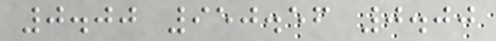0.00 950.56 0.00
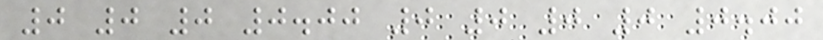0 0 0 0.00 0 0 0 0 0.00
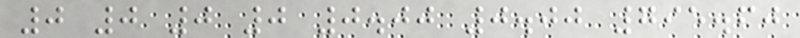0 0 0 0 0.00 0.00 795.60
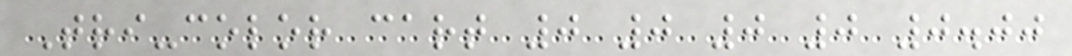Tri-color cart 0 0 0 0 0.00
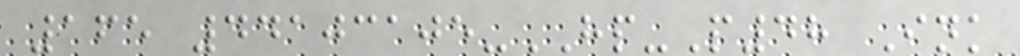165 44103105-HP-P48 Ink
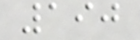190
